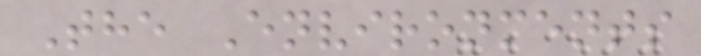The Environments
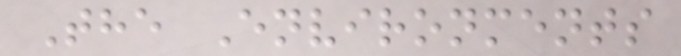The Environments
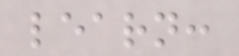learn:
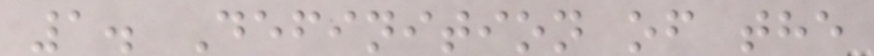1. Definition of the
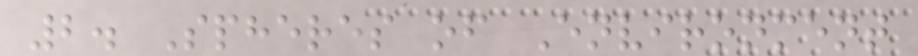2. Spheres of Environment
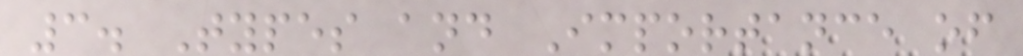3. Types and Importance of
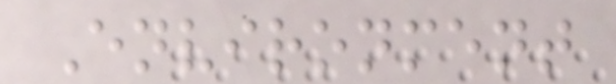Environment
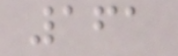161
